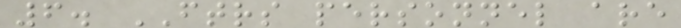6. FTRS personnel are
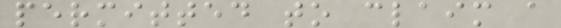permitted to claim a
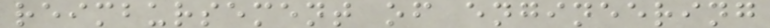reimbursement of engineering
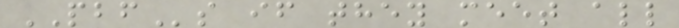PBFs if they meet all
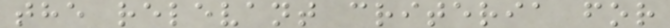the relevant criteria for
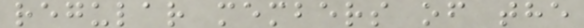regular members of the
